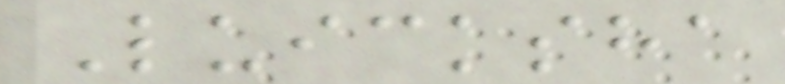Luicksha
